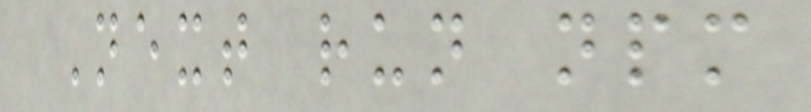Next run npm
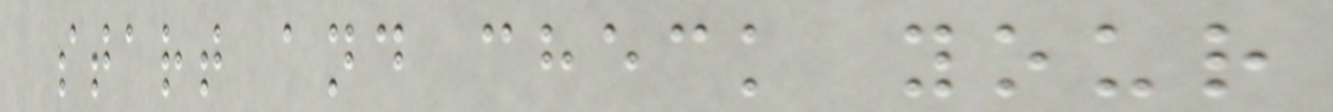start and check your
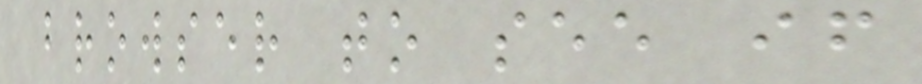browser to see if
